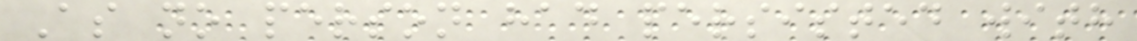As no person had persisted with
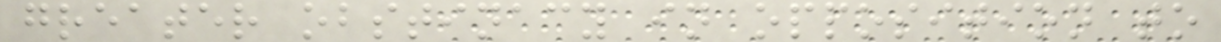greater obstinacy in opposition to
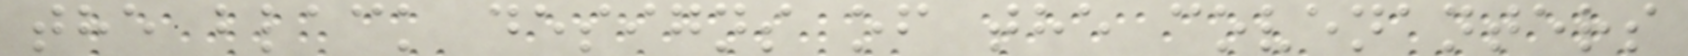the black designs of the covenanters
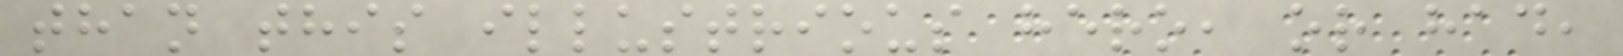than this illustrious hero, or had,
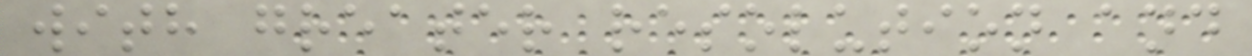with greater resolution and
